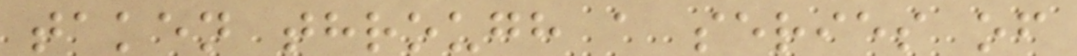taken through a series of
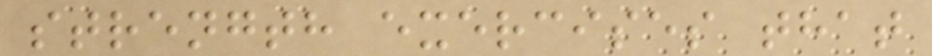strength exercises that
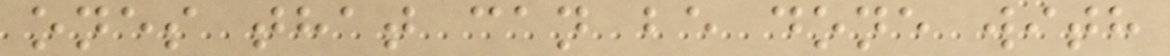ones that can be done with
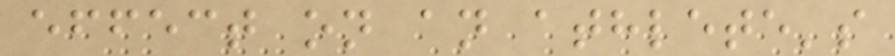effect on an athlete's
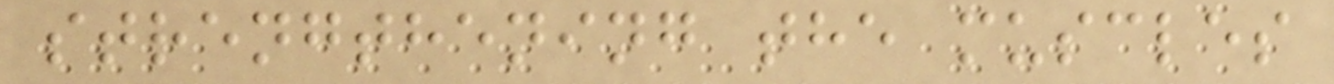strengthening the muscles
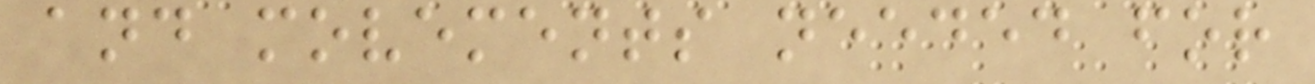and movements needed for
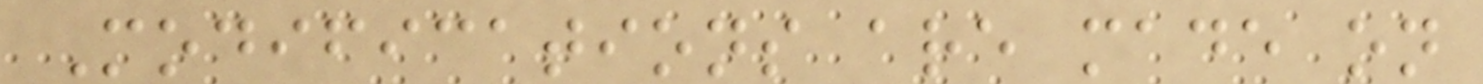Modifications are made on
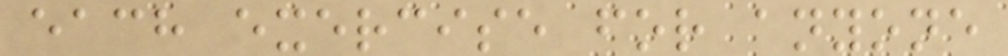each exercise for anyone
